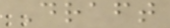Draft
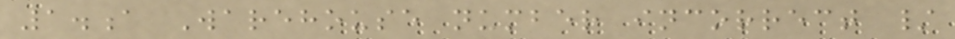1.a Warehouse number incorrect /
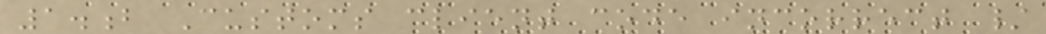1.b Customs client code incorrect /
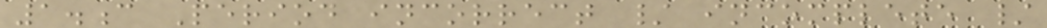1.c Period incorrect / incomplete /
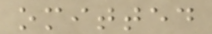omitted
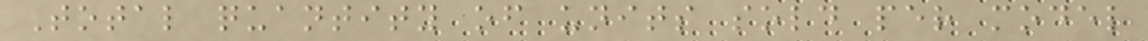Total quantity of units sold per model
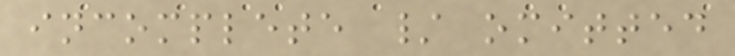incomplete / omitted
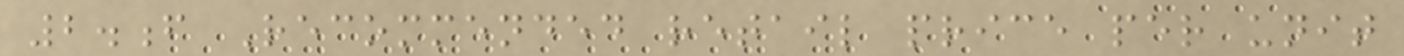2.f Recommended retail price per unit
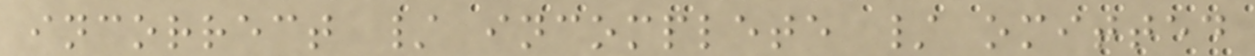incorrect / incomplete / omitted
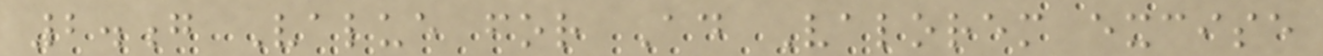2.g Value for Ad Valorem excise
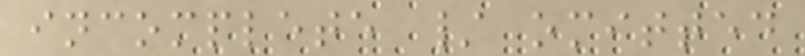incomplete / omitted
